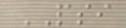PSI
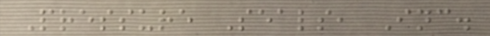Pressure Seals, Inc.
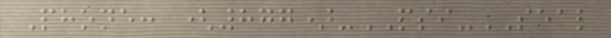Phone: (877)-PSI-SEAL
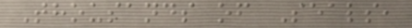Thousands of Seals,
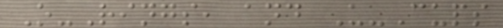O-Rings, and U-Cups
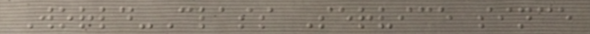World-Class Service since
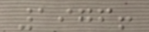1976!
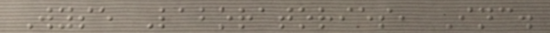Wyse Laboratories, Inc.
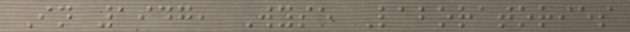In 1947, Wyse Laboratories
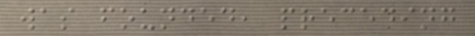was founded, preceding
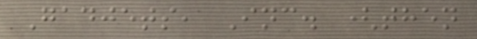Gadjets, Inc. (then
